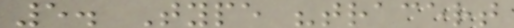5. Type "tracert
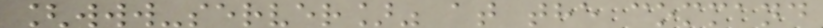[www-server]" at the command
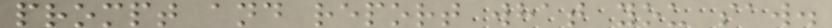prompt and report what you saw.
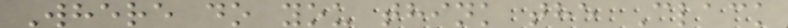Where do you think the Clack
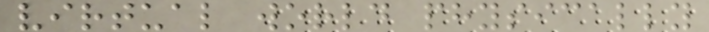virtual world physically
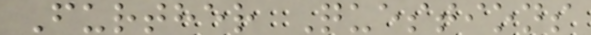Further Questions
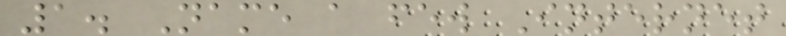1. Name a few Internet
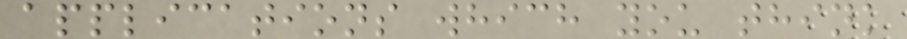applications which you think
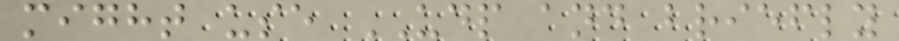might use UDP and briefly
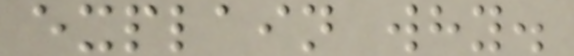explain why.
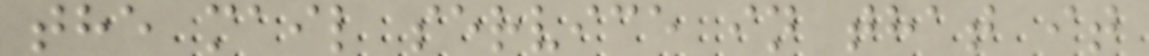the mail service in that it
